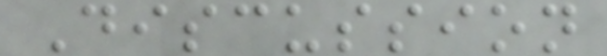Discussion
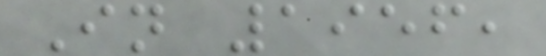In 1956,
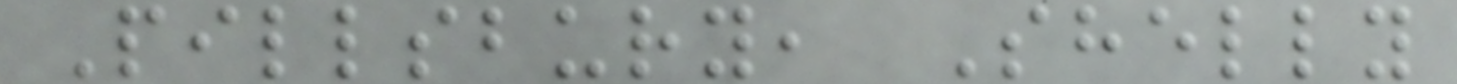Pillsbury, Shelly
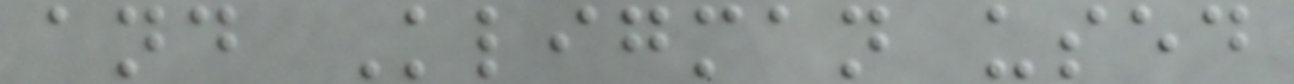and Kligman used
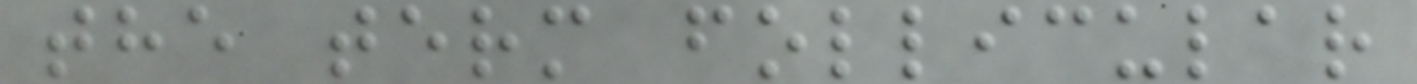the term follicular
